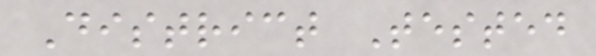District Tested
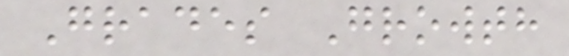Grades Growth
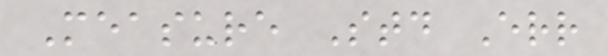Measure Std Err
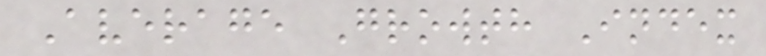Average Growth Index
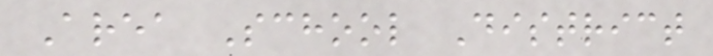Area School District
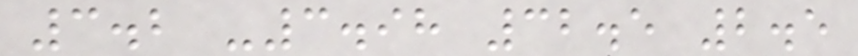3.2 -3.98 32.5 2.5
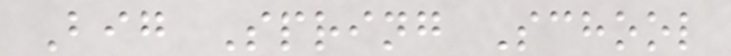Big Spring School
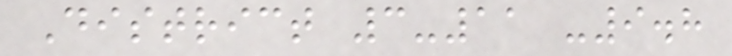District 3-11 -9.8
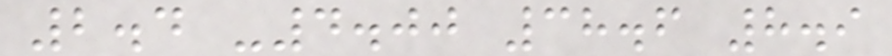2.4 -4.00 38.6 8.9
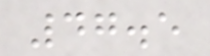47.5
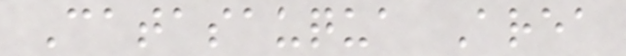Catasauqua Area
